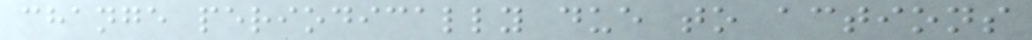change periodically due to actions
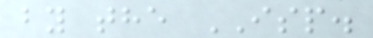by the ISP.
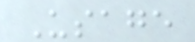Usage
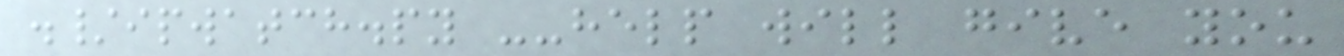./ipwatch.py --help will give you
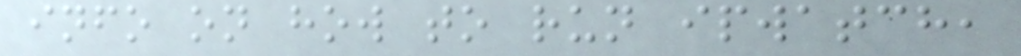info on how to run ipwatch,
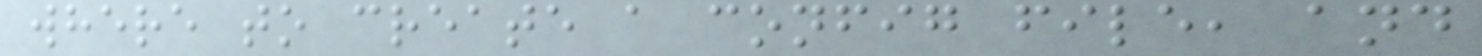where to create a config file, and
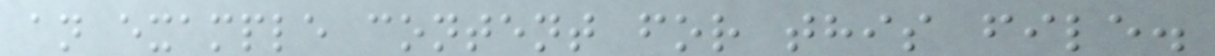an example content for this file.
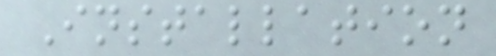Installation
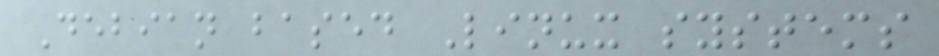Debian based Linux systems
